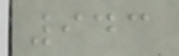943
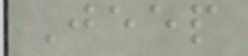Jeep
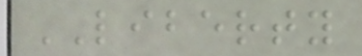LIBERTY
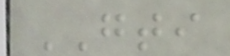GTI
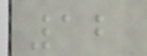12
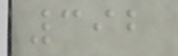392
